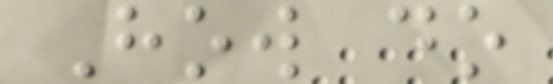How do
